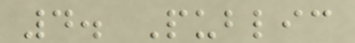4. Public
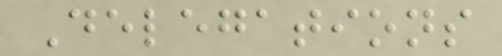Delegations
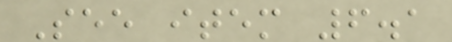See item 6.1
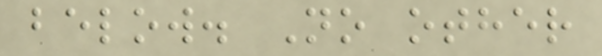below. No other
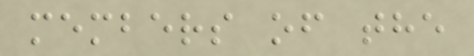members of the
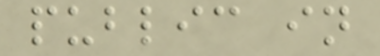public in
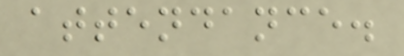attendance.
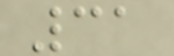31
